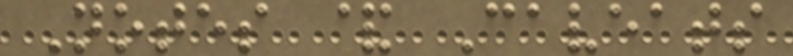Notes & Caveats
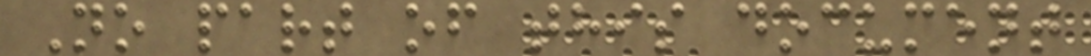No part of this document
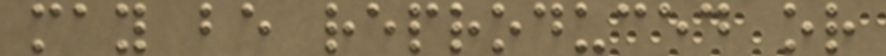may be reproduced or
